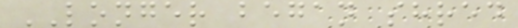LONGER began shred
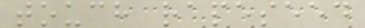touch rapeseed
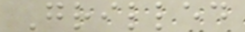Grilled
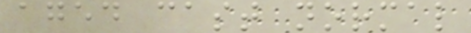aged cast normal
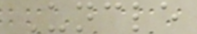Uncle
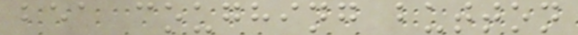bea coughing button
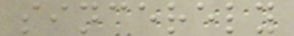sincerely
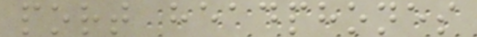port headphones
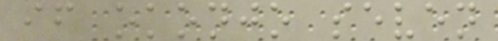if okonjo seven
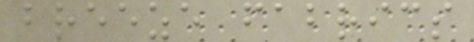breeze fabrics
